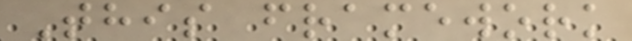This framework
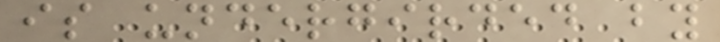is undergirded by
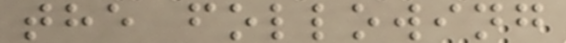the following
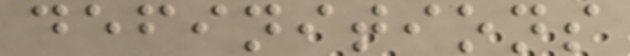definitions
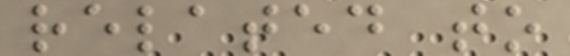related to
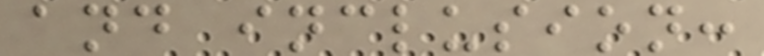and inclusion:
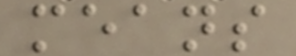means
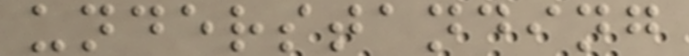understanding
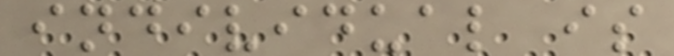individual is
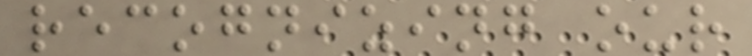recognizing our
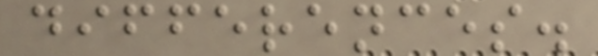differences.
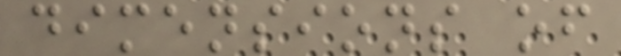dimensions of
